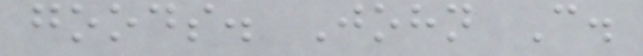goods. John C.
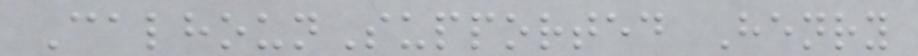CalhounSupported Henry
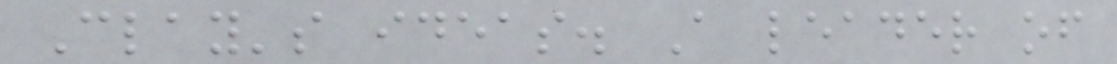Clay's ideas. A leader of
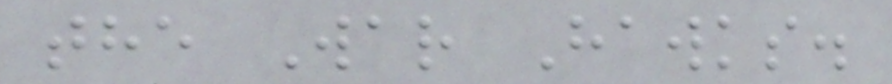the War Hawks.
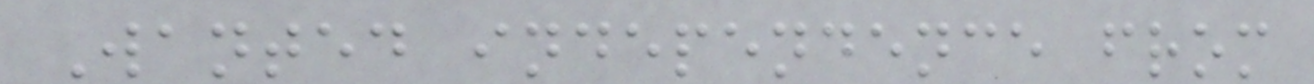Wanted independence from
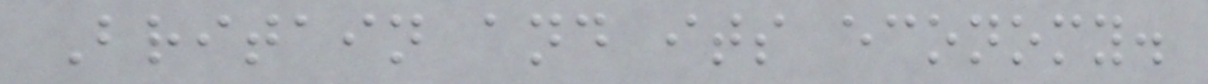Britain and its economy.
